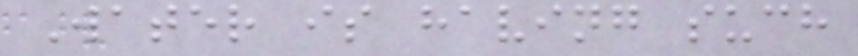Water is having such
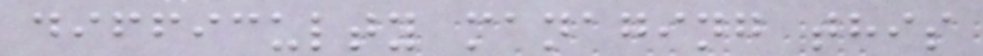difficulty managing this
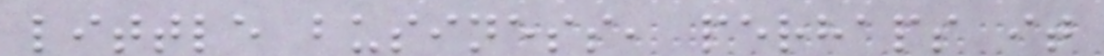little business, perhaps it
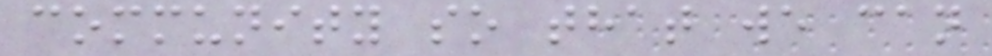community so that we can
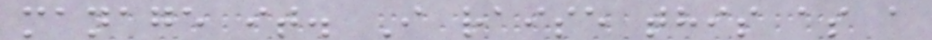manage it. I raise this as a
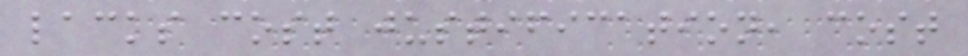lacks cost justification, cost
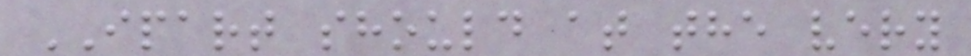IPART should at the very
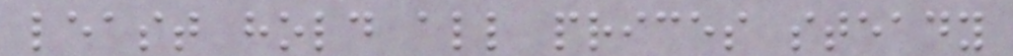least hold all prices steady
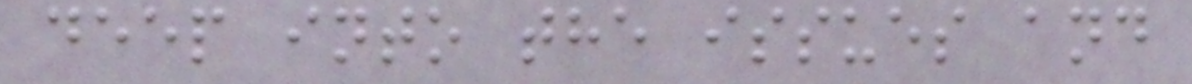deep into the issues and
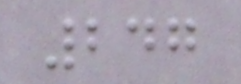247
